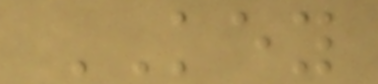KEY
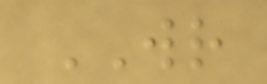WR
